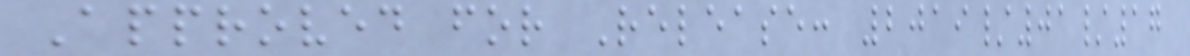Approved for Release: 2019/01/17
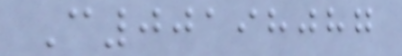C00198087
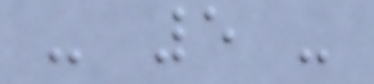- 5 -
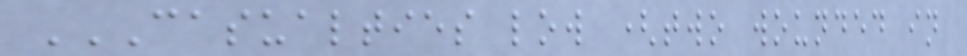CASUALTIES LOW (TWO WOUNDED IN
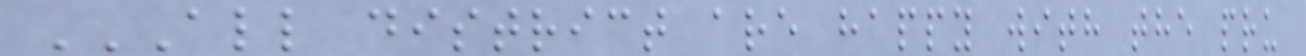ALL DISTRICT ARE HAPPY WITH THE PRU
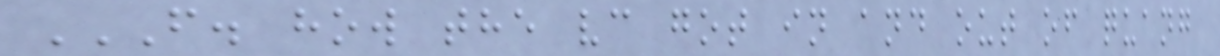F. HOW THE VC GOT IN AND OUT OF QUANG
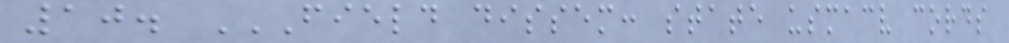10. FIELD DISSEM: STATE USMACV CORDS
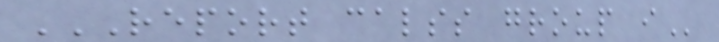REPORT CALSS GROUP I
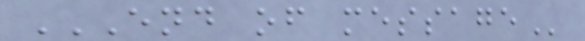END OF MESSAGE
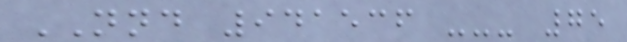NND 941536 --- 75
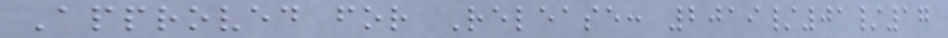Approved for Release: 2019/01/17
